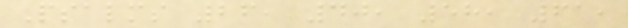Psalms 26, 40, 58, 61,
